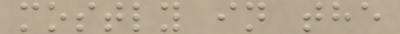mostly in the
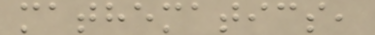mathematics,
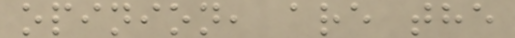opinion, are the
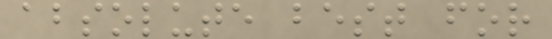absolute best for
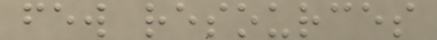few resources
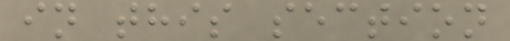in this section
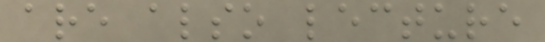are also lecture
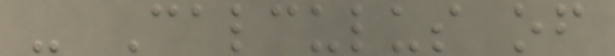- Calculus of
